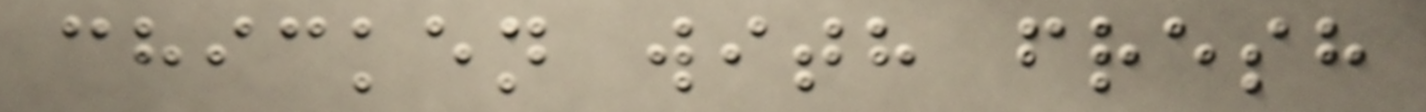chicken with fresh
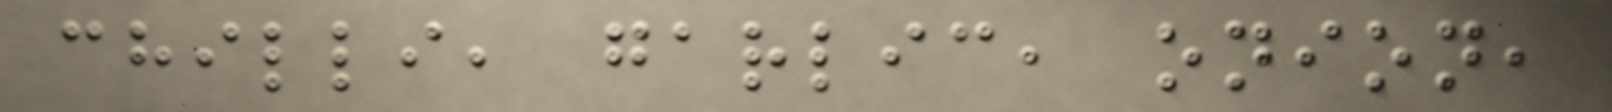chilli, garlic, onion,
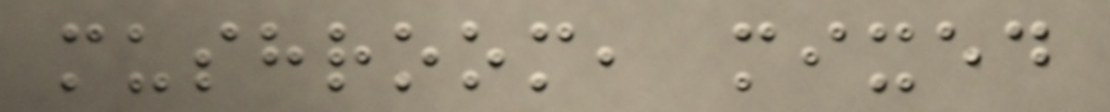mushroom, mixed
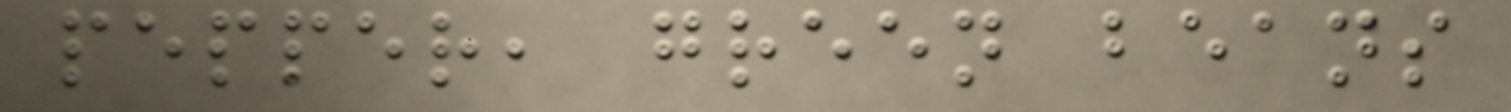pepper, green beans
